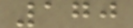170
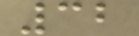32
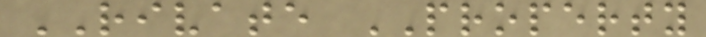RIVATE PROPERTY
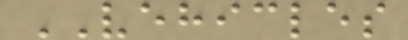VEHICLES
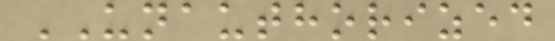UNAUTHORIZED
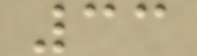33
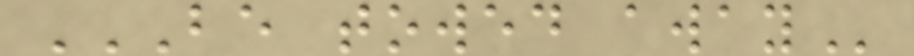BE TOWED AWAY
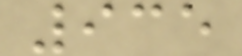935
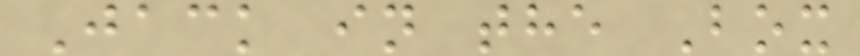Jack in the Box
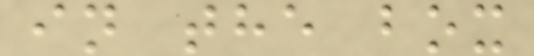in the box
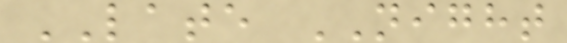LATE NIGHT
